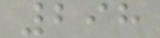298
